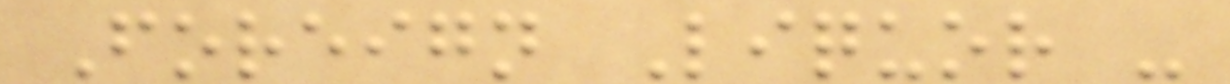Foreign Liquor -
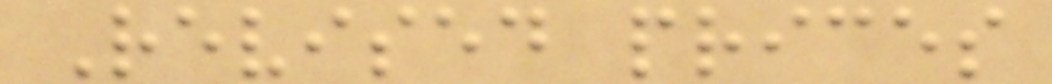Revised prices
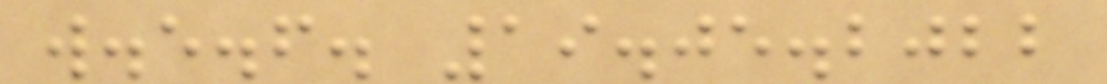w.e.f. 19.05.2022
